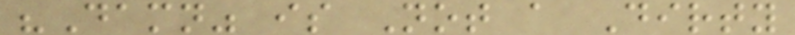"Damn" is Not a Dirty
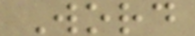Word
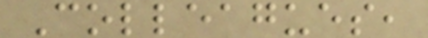Colleagues,
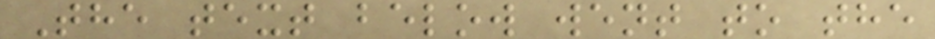The text below went to the
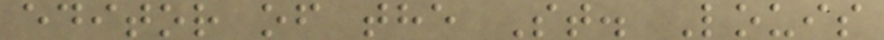editor of the St. Louis
